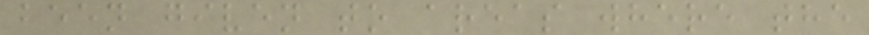been given to areas where the
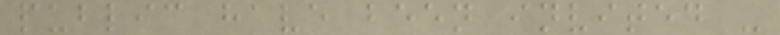public have been invited -
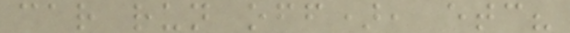car run off), etc?
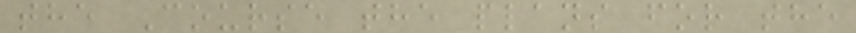the Course the plans for the
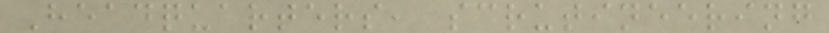Headquarters, scrutineering
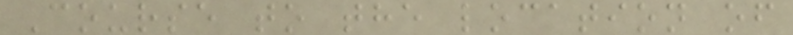Course to the location of
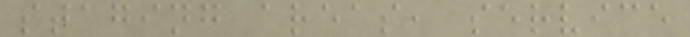staging areas, service
